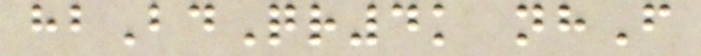hbBdQr4k nhF
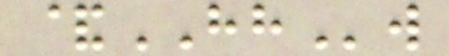&HHw
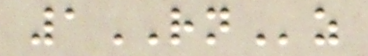1RNz
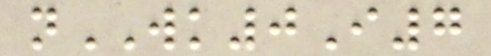nWK0I7
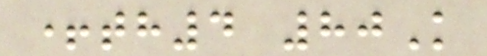+th4 80K
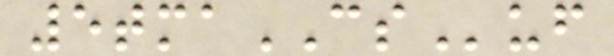5tmaCSuf
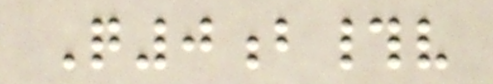Q0b#v
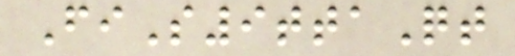FiS9ttaQt
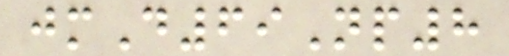jmD69Np8
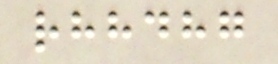rhhdhg
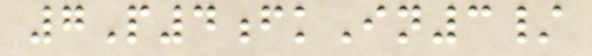7P4fkIn3/
